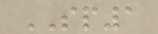SP1
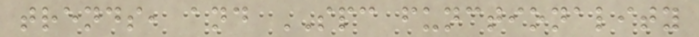trends, and SPC functionality
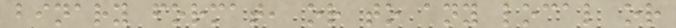binary format, or to any local or
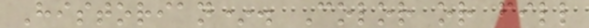Historian*. Color or fill
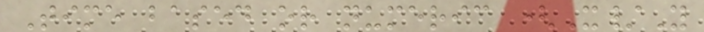Time based or numeric (X/Y
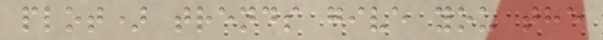plot) trends give you the
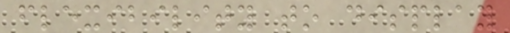flexibility to display
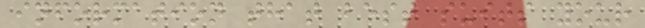information that best suits your
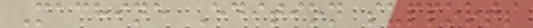Machine Edition supports
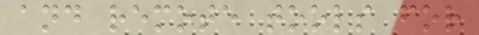and remote tools for
